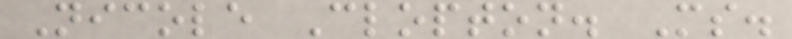Nicole Clopton. Ms.
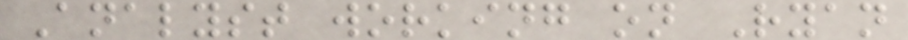Analyst working on Ryan
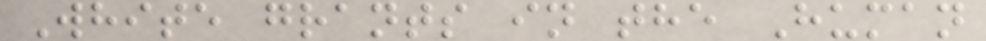White grants in the Human
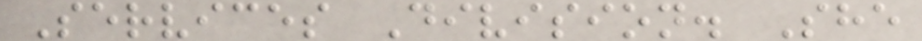Services Division. She
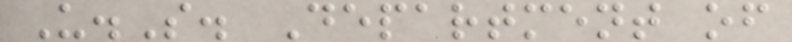U.S. Department of
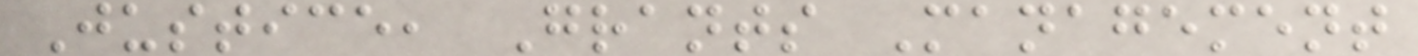Justice, Grants Management
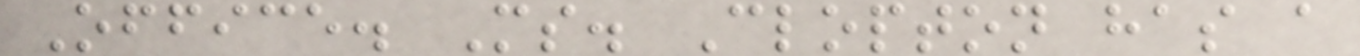Office. Ms. Clopton has a
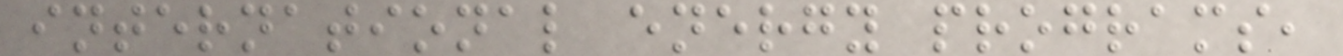international energy programs,
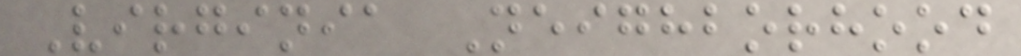Virginia Neighborhood
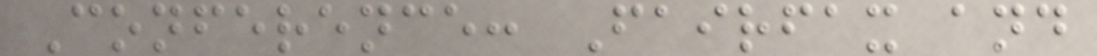Conference: Fairfax and
